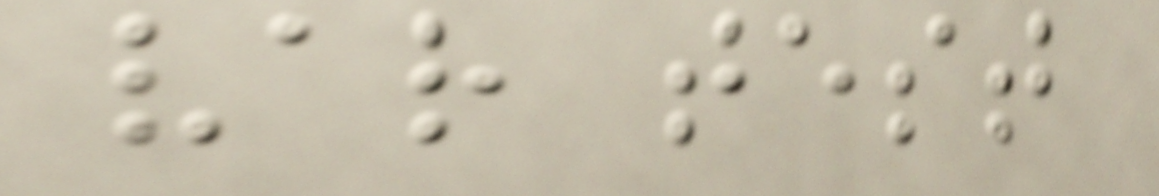var test
